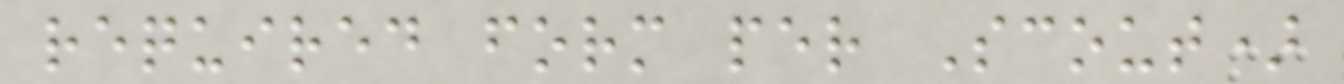required form per Scout)
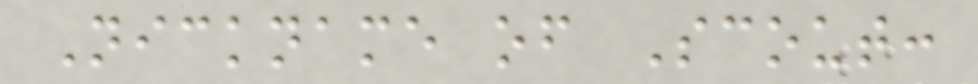Nickname of Scout:
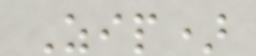Zip)
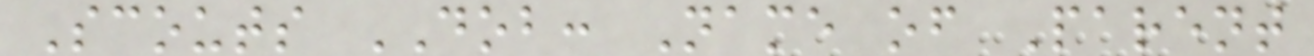Scouts DOB: Name of Parent
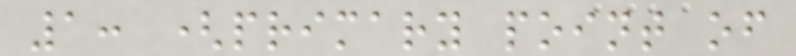1: (primary point of
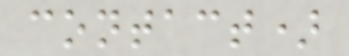contact)
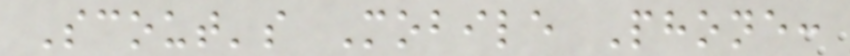Scout's Mobile Phone:
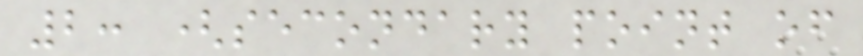2: (secondary point of
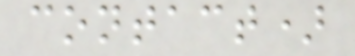contact)
